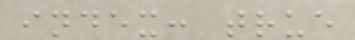index: true
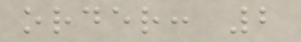order: 2
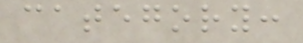category:
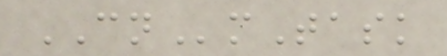CNmTask
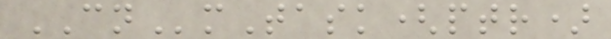CNmTask(ptr)
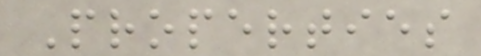Properties
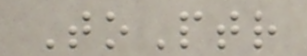ToPtr
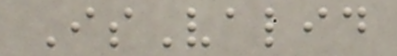IsValid
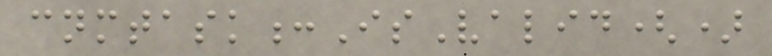cnmtask:IsValid()
